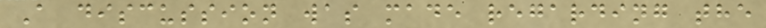A discussion was made regarding the
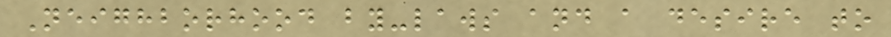Neighborhood by-laws and a desire to
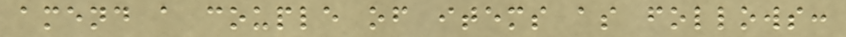amend a couple of items as follows:
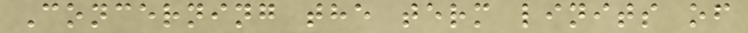Concerning the term linits of
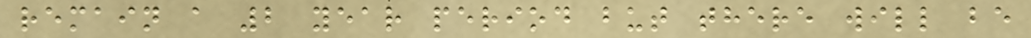remain a 2 year period but there will be
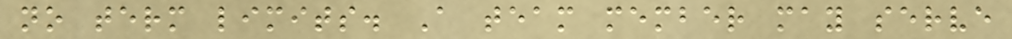no term limits. A team member may serve
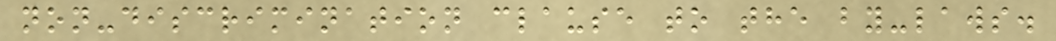non-discrimination clause to the by-laws.
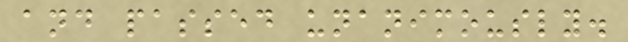and passed unanimously.
